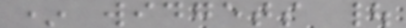* widgets |
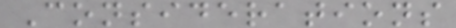Considerations
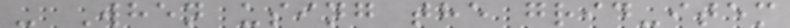- When using the grid-item
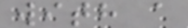with a
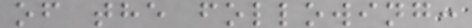of the following:
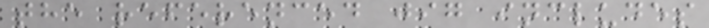the referenced jig includes
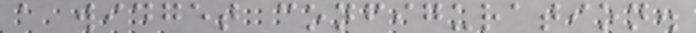a widget configuration.
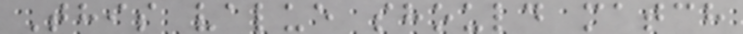This value should match
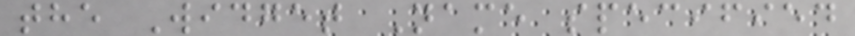the Widget Name specified
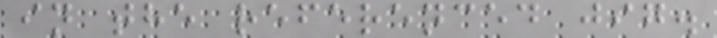in the referenced jig.
